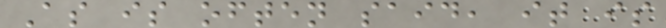As is often said, it is
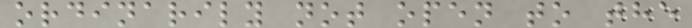ordinarily not open to the
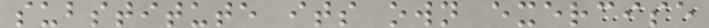substitute its own exercise
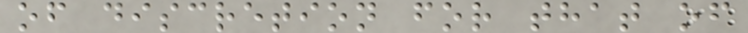of discretion for that of
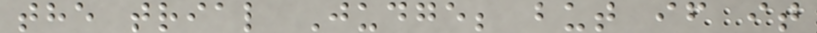the trial Judge; but if it
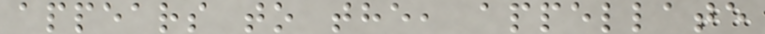appears to the, appellate
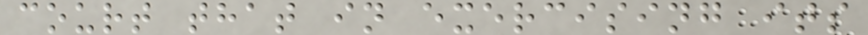court that in exercising its
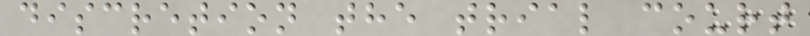discretion the trial court
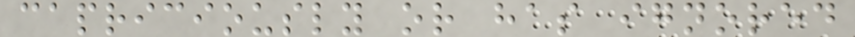capriciously or has ignored
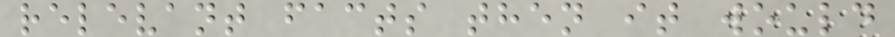relevant facts then it would
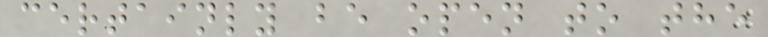certainly be open to the
